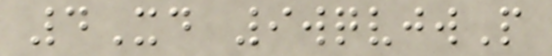4Xd 9wqvjwP
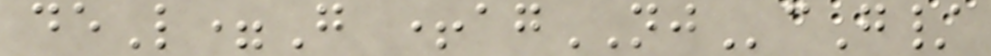deL=G +agNJcG/
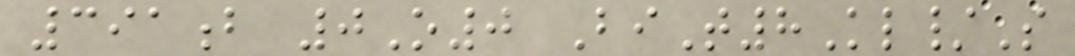391b 0O0 BiT8Kl/S
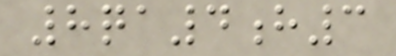8qa4h3
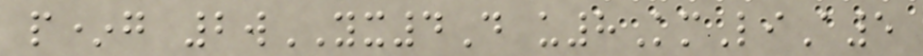p*g 2wYX4D u8KmLiA5
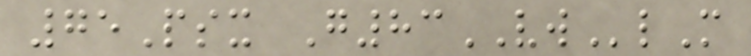75Psx G83VWlM
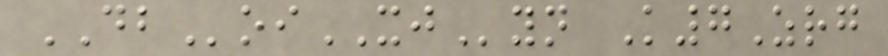DBoiXJyn K7Zrg
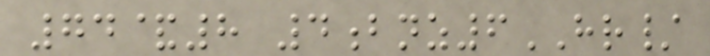74&8 4bnz6HR/
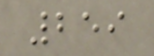259
